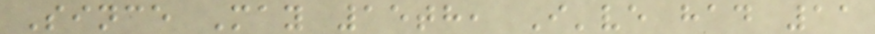Since May 15th, I've had 11
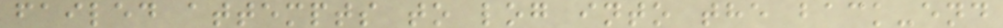failed attempts to log into the back-end
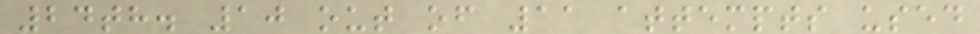24th. 10 out of 11 attempts used
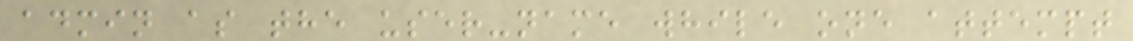admin as the user-name while one attempt
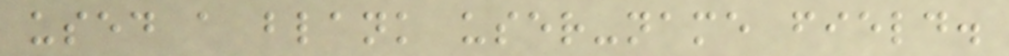used a blank user-name field.
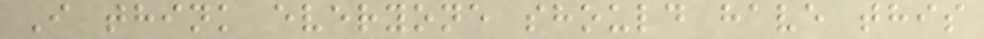I think everyone should have this
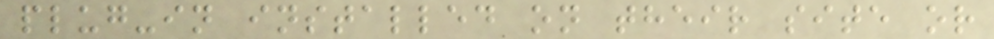plug-in installed on their site or
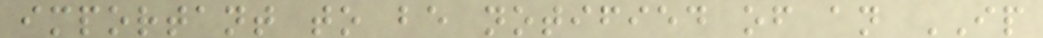important to be notified of an IP
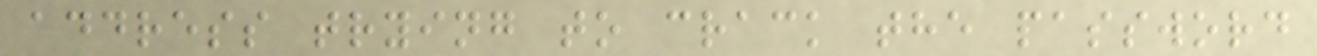address trying to crack the password
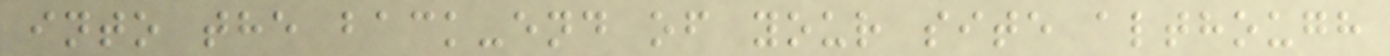into the back-end of your site although
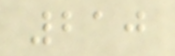210
